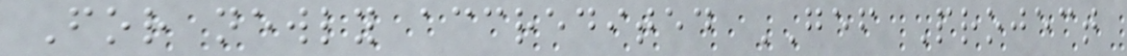For newly accredited GEF Project
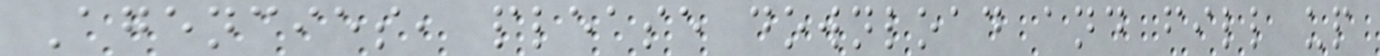Agencies, please download and fill up
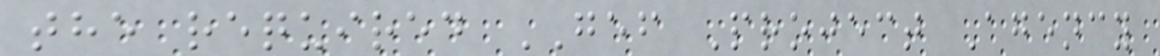the required GEF Project Agency
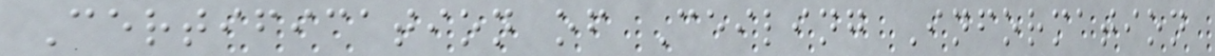Certification of Ceiling Information
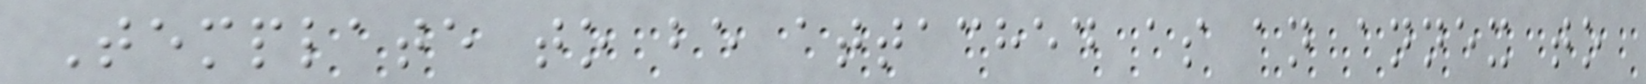Template to be attached as an annex to
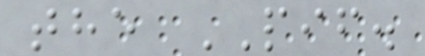the PIF.
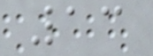13
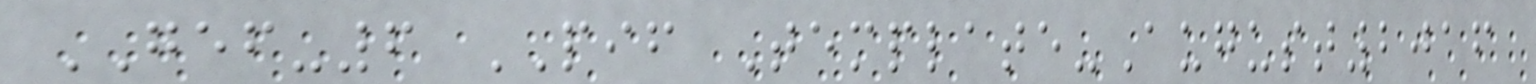GEF-6 PIF Template-August2016
